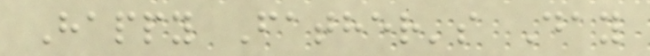Happy Father's Day
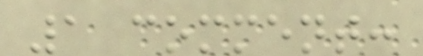1 comment:
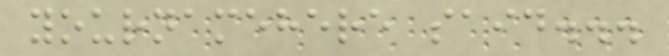yournamehere said...
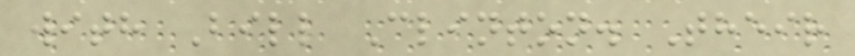with Bill Clinton. Their
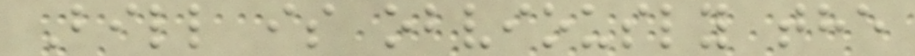Bill is obviously the
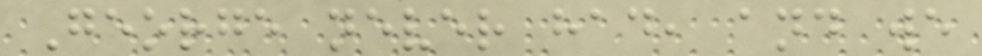George never had, and we
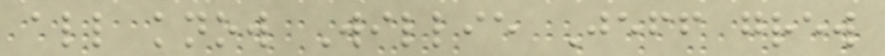all know Willie Jeff grew
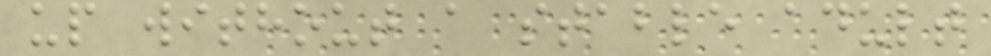up without a stable adult
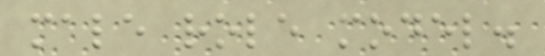male role model.
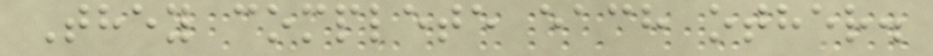They complete each other.
